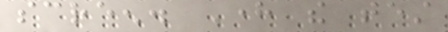screen. Here the test
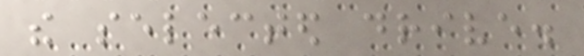the selected drive.
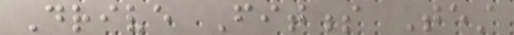Drive Fitness Test
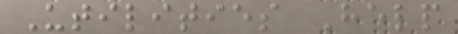Utilities Help
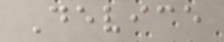Device
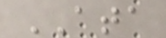ATA
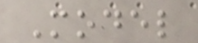Model
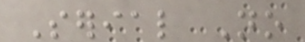Serial No
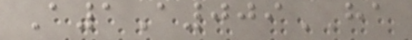A1A009HA
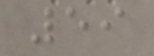59
